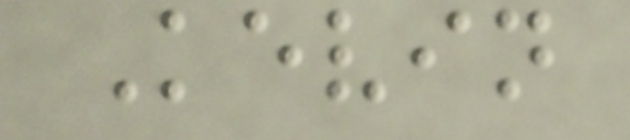Kevin
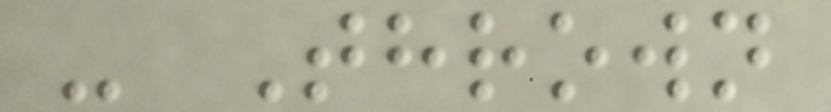- Thrown
